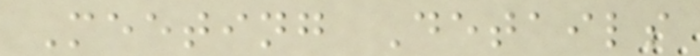Meeting Details
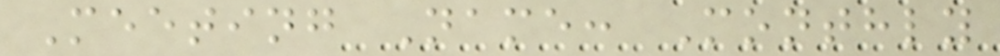Meeting Name: Monthly
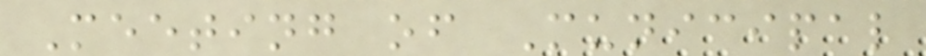Meeting of Municipal
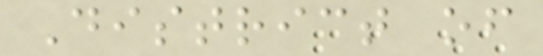District of
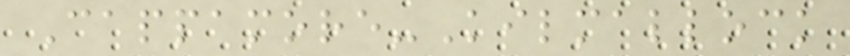Cappamore-Kilmallock
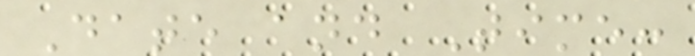Date and Time:
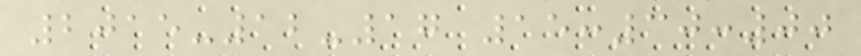2015-12-17 15:30:00
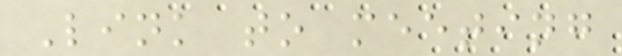Link to meeting
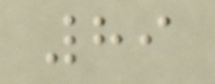89
